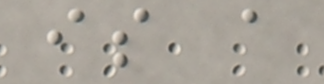is a
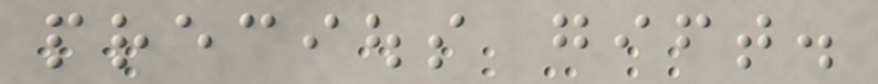precious gift.
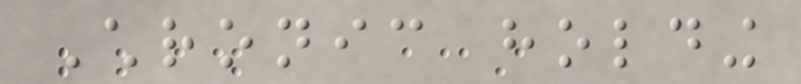Chronic holding
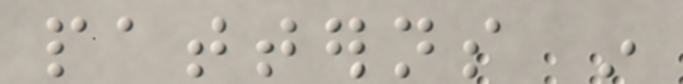patterns in
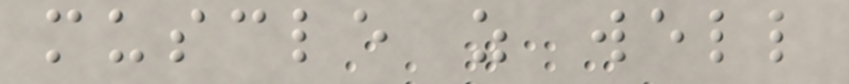muscle as well
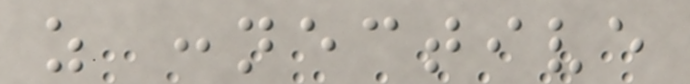as connective
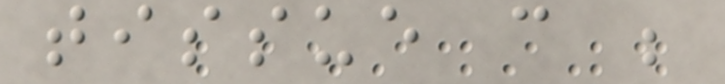tissue can be
